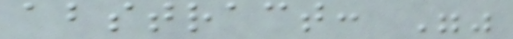abstract: ""
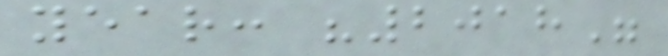year: "2018"
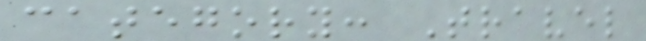category: Travel
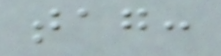tag:
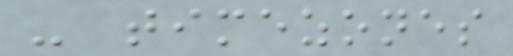- timezones
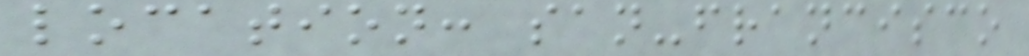location: san-francisco
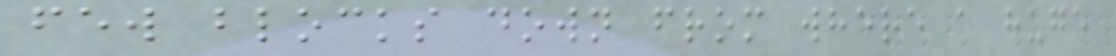few blocks down from where a huge
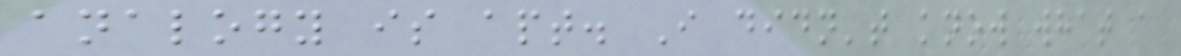analogy is apt. I didn't know what a
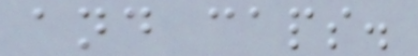and caps.
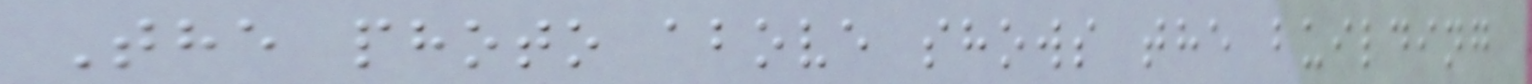The photo above shows the building
